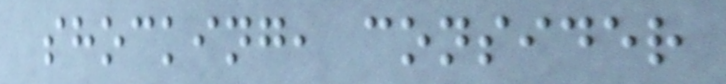shocking, consider
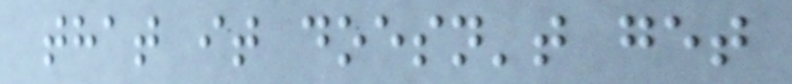that it doesn't get
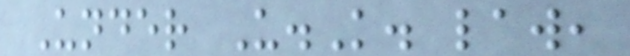Under U.K. law,
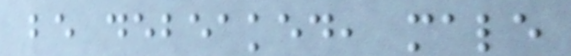be debeaked, male
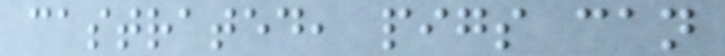castrated, pigs can
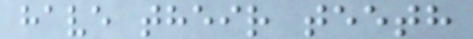have their teeth
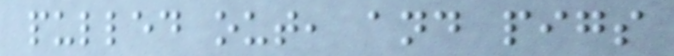pulled out, and pigs
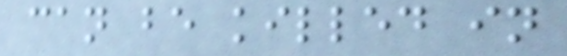can be killed in
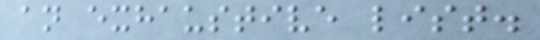an exhaustive list.
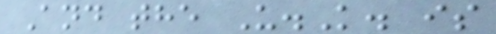And the U.K. is
